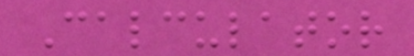Calculator
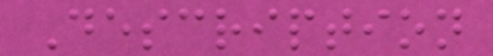Description
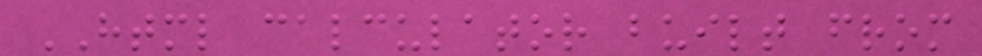HTML calculator built from
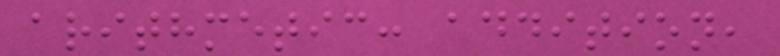arithmetic: addition,
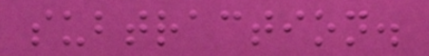subtraction.
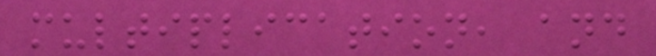multiplication, and
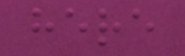here
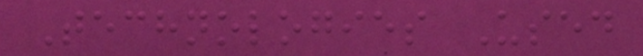Technologies Used
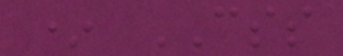* CSS
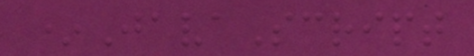*JavaScript
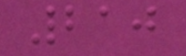210
